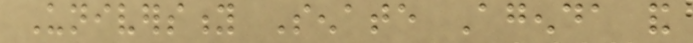University Senate Agenda and
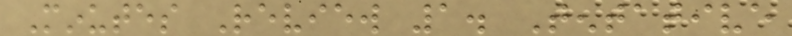Minutes Review 1. Tentative
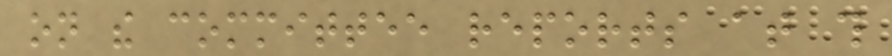on the committee reports at this
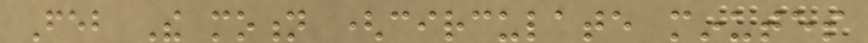Feb The motion (circulate minutes
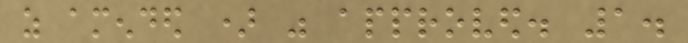as amended ) was approved. 1.
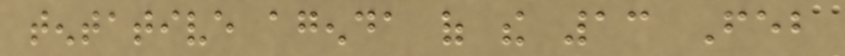tentative agenda of the 13 Feb
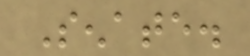Senate.
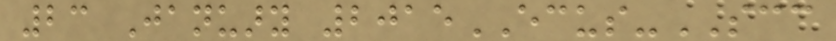23 January 2015ECUS-SCC
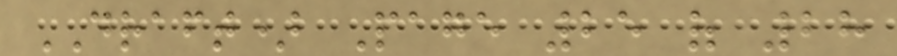DRAFT) Page 25 of 28
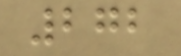272
